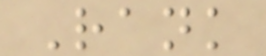Rank
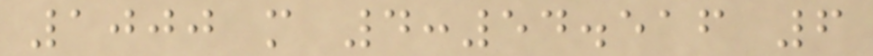1000 m 4:54.516 6
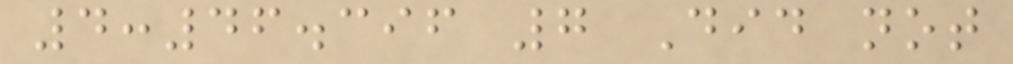4:46.396 7 Did not
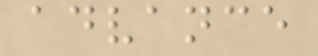advance
